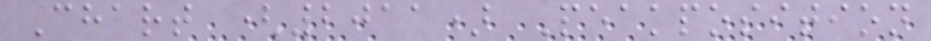Chart (2011) Peakposition
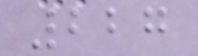227
